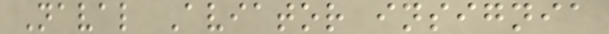Naval Aviator insignia
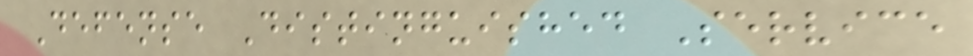Defense Distinguished Service
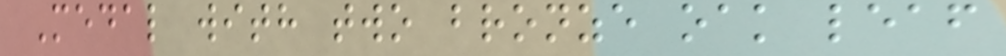Medal with two bronze oak leaf
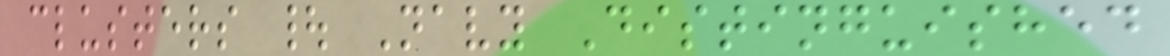clusters | Navy Distinguished
